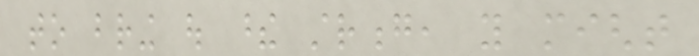to bring out these strong, you might
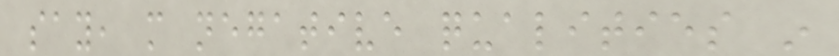say, more negative qualities in
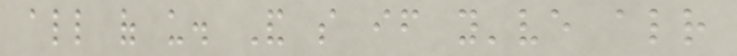all of us. And so if you've already
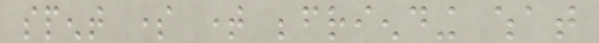spent some time befriending what
